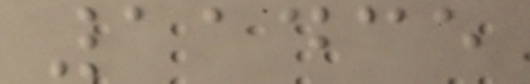11435
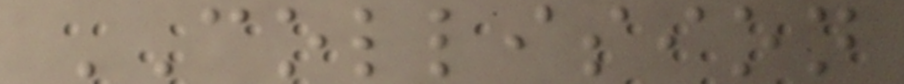COLLISION
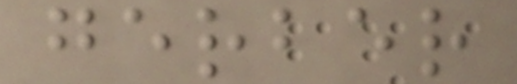gerber
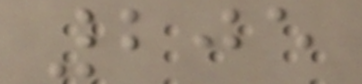205
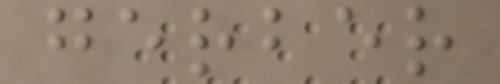gerber
